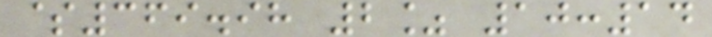$369.98 2% 10:14
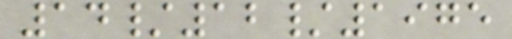14/12/1975
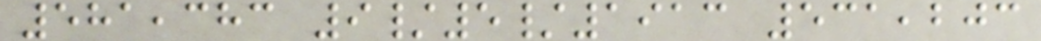581,383 9/5/1913 531,203
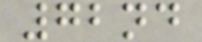72nd
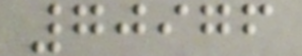70976
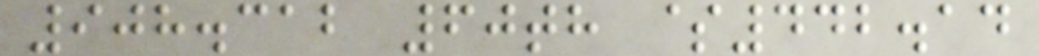908.312 60th $442.14
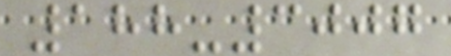188-3007
